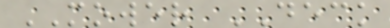MOWER DECK
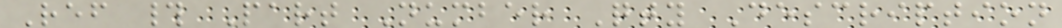Ref # Part Number Qty Description
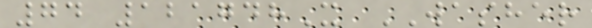74 121748X WASHER
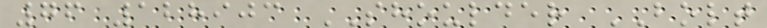76 128903 SHOULDER BOLT
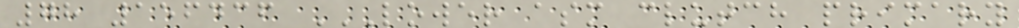78 156436 LOWER ASM CLUTCH PRIMARY
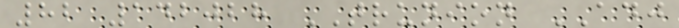82 142028 TRUNION ADJ
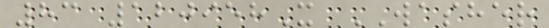83 120958X WASHER
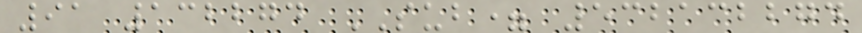91 132274 SUB= 532132274
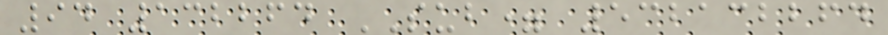94 132264 SUB= 532132264
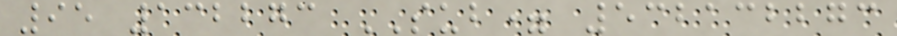95 132273 SUB= 532132273
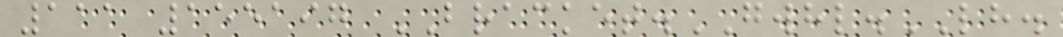111 155197 BRACKET.GWHL.LH.
